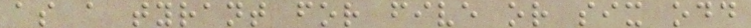as a tyrant for five or six odd
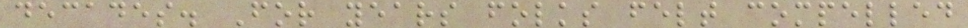decades. For years folks felt compelled
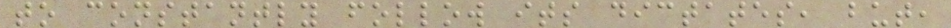to constantly follow its dictates, but,
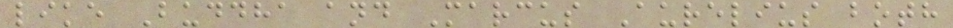like Buddha and Marcus Aurelius both
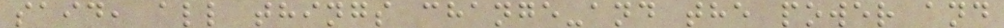said, all things change-and the power and
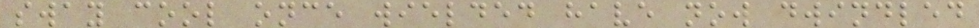sway cool once wielded have now dwindled
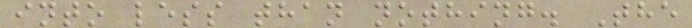into less than nothing. The
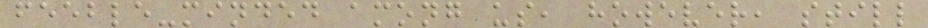feeble-minded among us, however, still
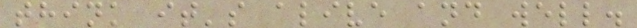think it's alive and well.
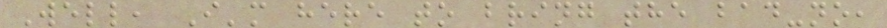Well, I'm here to bring the bad-no,
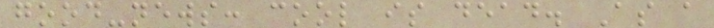good-news: cool is dead. As a
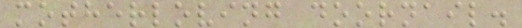motherloving doornail.
